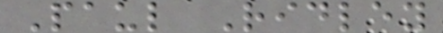Paul Ridley
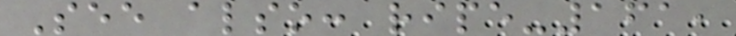See also: ripe-161,
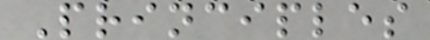Principles
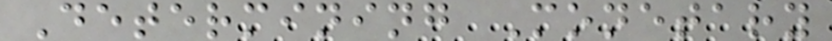Determining Monetary
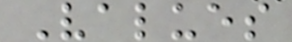Values
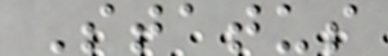Status
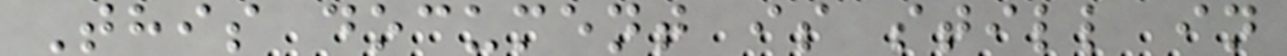This document is still in
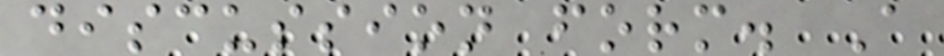discussion form. A
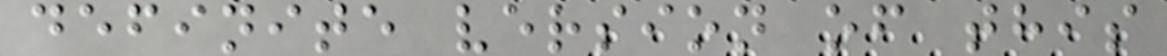definite version of this
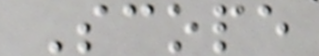Scope
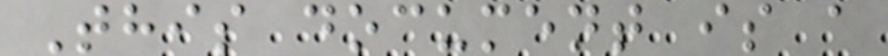This document is a
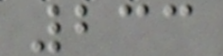233
